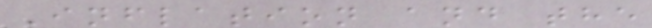Inflation and the
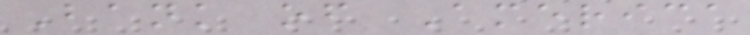Bank of America
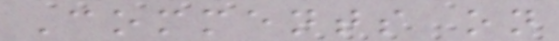Comments on
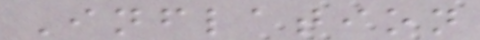Inflation
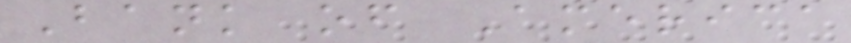Bank of America
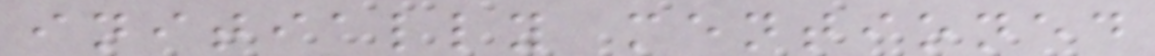initially mentioned
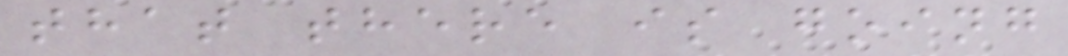that there is going
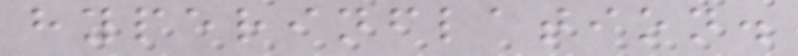hyperinflation.
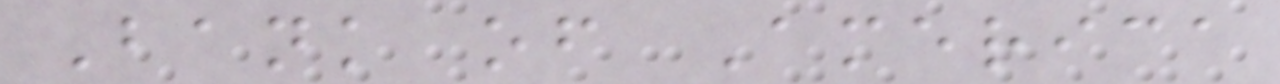Bank of America
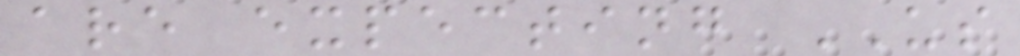are expecting US
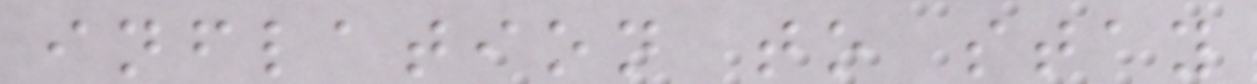inflation to stay
